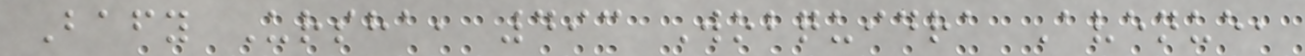Bafy Ursha, 493 Wobquidra Avenue,
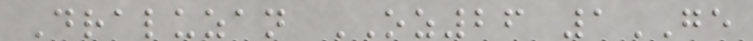Draluzan OZ26 1GE
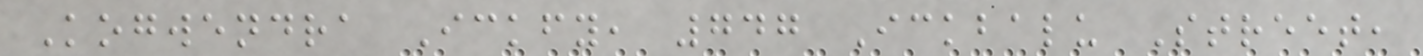Kogwendra Ickfy, 747 Ickbalu Street,
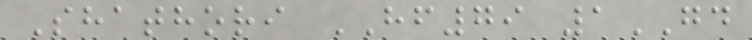Shathori HF79 1GD
